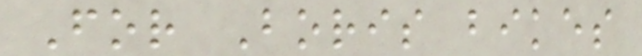For Boris bikes
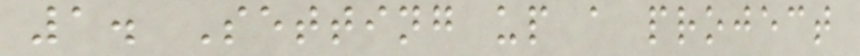1. Setting up a project
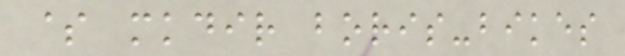$ mkdir boris-bikes
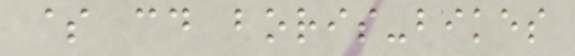$ cd boris-bikes
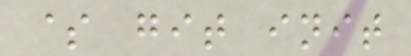$ git init
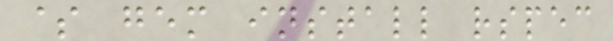$ gem install rspec
